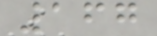167
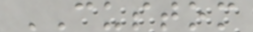CUSTOM
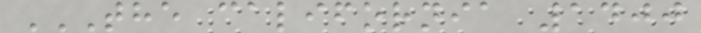THE CALIFORNIA 1400
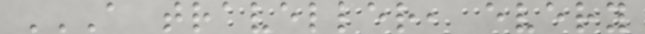A TRAVELLER, EVERY
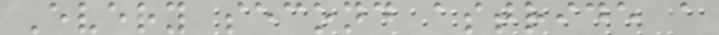Every second astride a
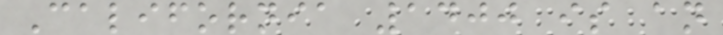California 1400 is an
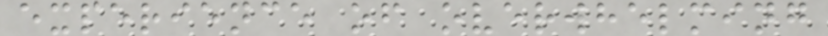experience of overwhelming
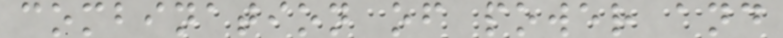combination of power and
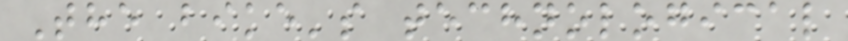The bike's technological
